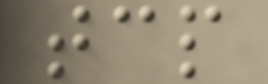tcp
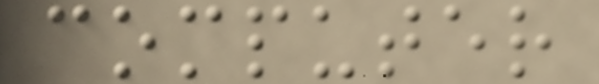computer
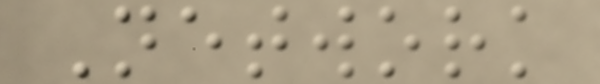Network
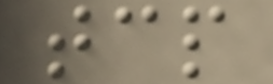tcp
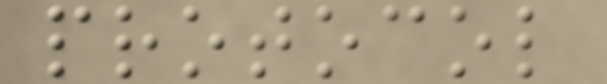protocol
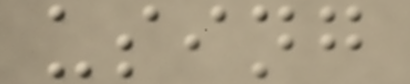using
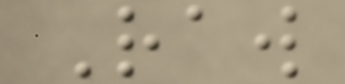Raw
